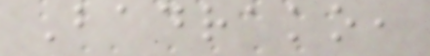Badrako,
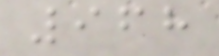968
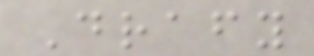Drafy
